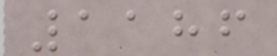1186
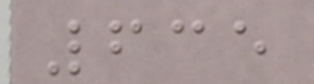635
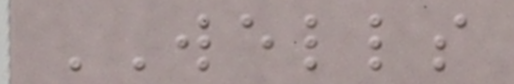WELLS
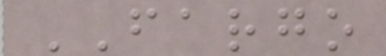FARGO
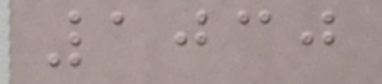1030
